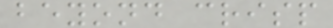beyond crisp
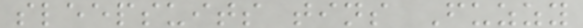sleepsuits tins Fuzzy
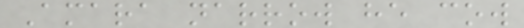Amara narrow he cow
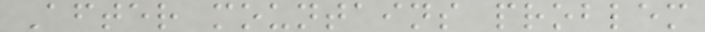After mountains problem
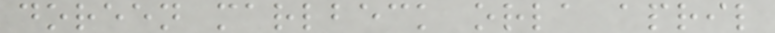doreen marlbeck orla april
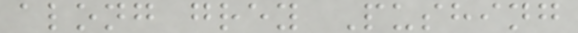along grey Pushing
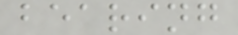bearing
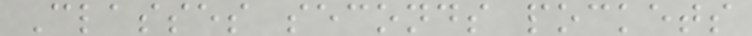Classes seconds pockets
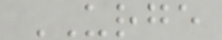URGE
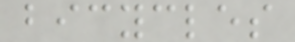bicycles
